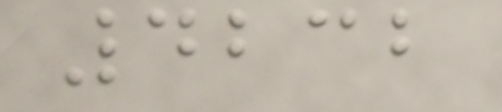4232
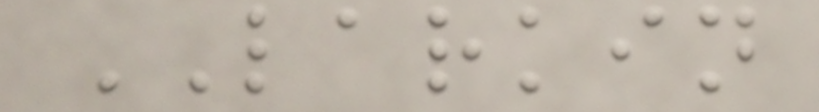LARKIN
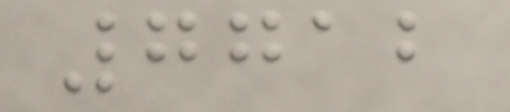7712
